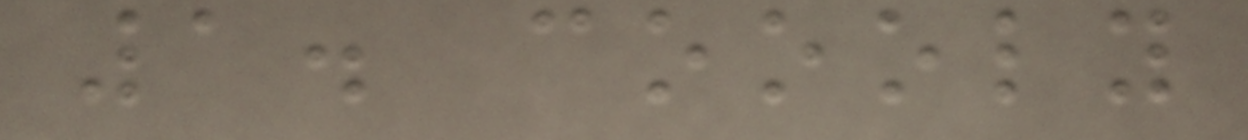1. coooly
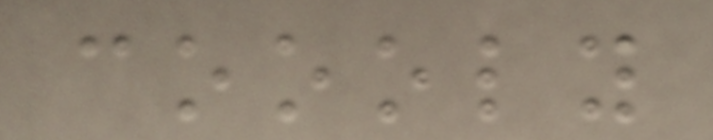coooly
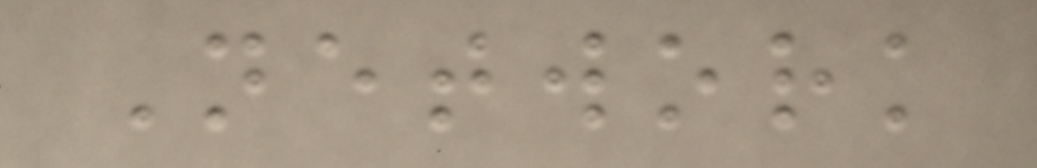Network
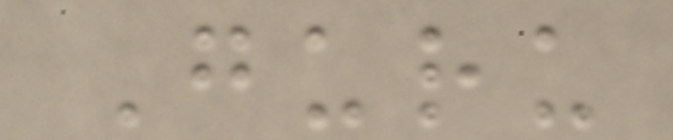Guru
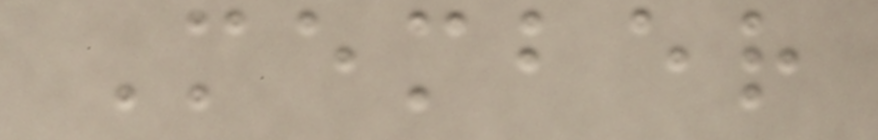Member
